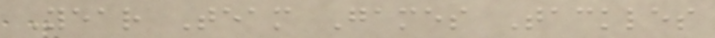Year Team Games Tackles
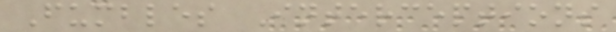Fumbles Interceptions
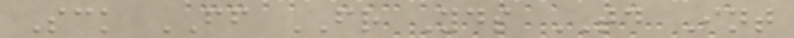Sck FF FR Yds TD Int
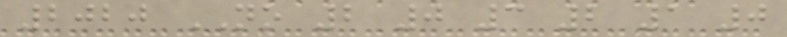2020 NO 2 0 3 2 1 0
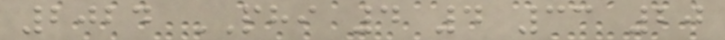2024 PHI 4 4 33 20
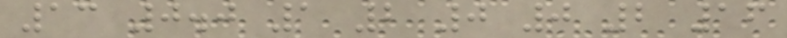13 0.0 1 2 0 0 2 16
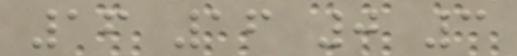16 16 0 3
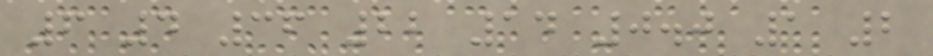6 4 36 22 14 0.0 1 2
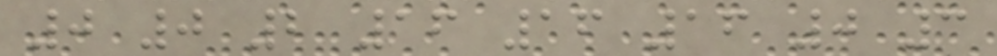0 0 2 16 16 16 0 3
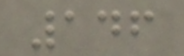146
